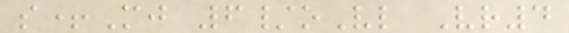s+Mj 6/oVl Vr4
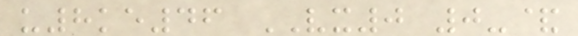u8ke46 VX0 0-&
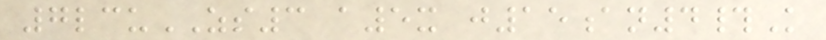7lcuZS3 a5x j15an4#K
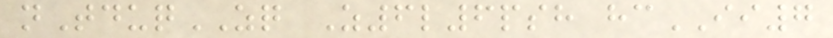nTduqZQ Z6l6psh hcII7
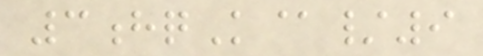3hqK@/9
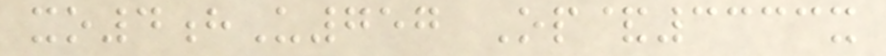xo4hU757 Op&3333x
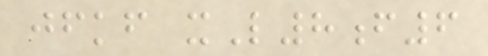jfkf xL8f6
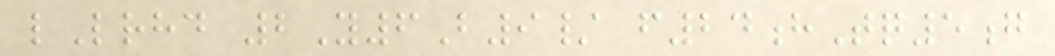lLrhd 2Y6B9/ f24hTq5g
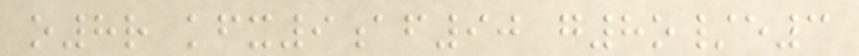o8r kfx9af90 g8o/e3
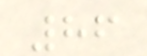86
